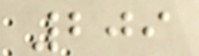209
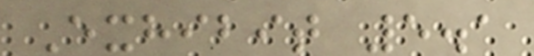Exhibit 5.1
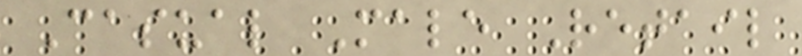Casual Male Retail
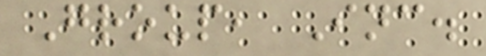Group, Inc.
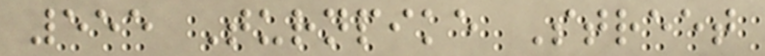555 Turnpike Street
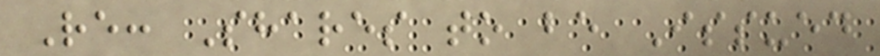Re: Shares to be Issued
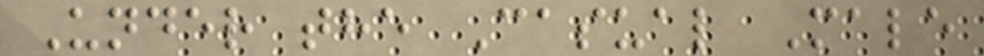Under the Casual Male
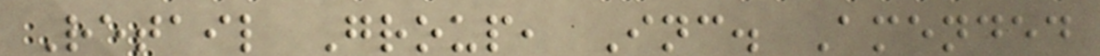Retail Group, Inc. Amended
